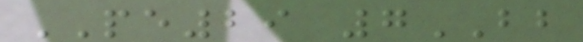PE29 7BB
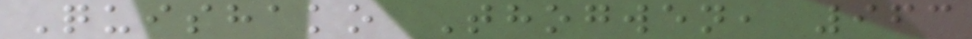Quishako Thogwen, 963
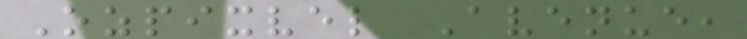Ozpixvel Avenue,
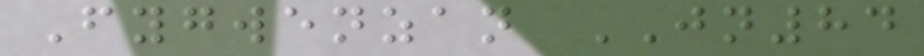Fygwenzan JN84
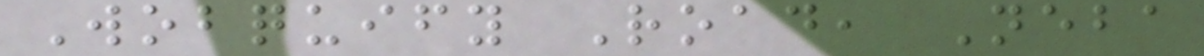Wobquify Road, Neba
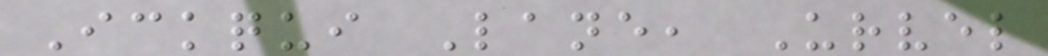Ickqui Lane, Urvel
